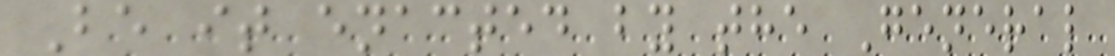Be it enacted by the General
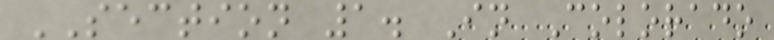SECTION 1. In Colorado
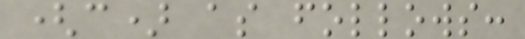(c) as follows:
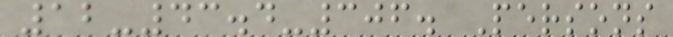12-43.4-306. Persons
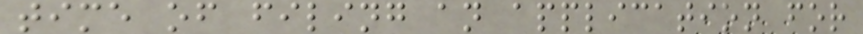time of filing an application for
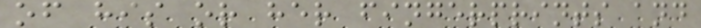of his or her fingerprints and
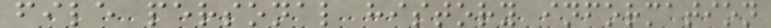file personal history information
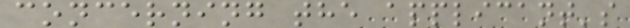concerning the applicant's
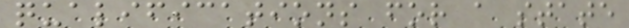qualifications for a state
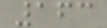163
